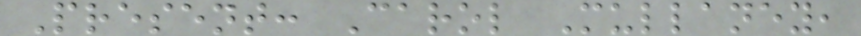Present: Carol Mullaney,
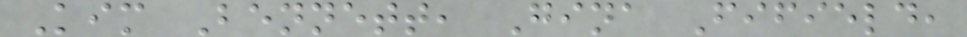Kim Bennett, Gina Fifield,
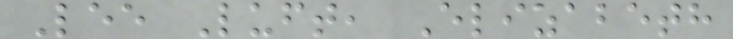Lee Luft, Elizabeth
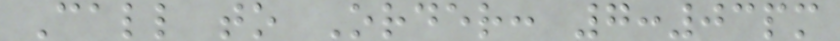Call to Order: 7:03pm
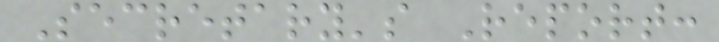Secretary's Report:
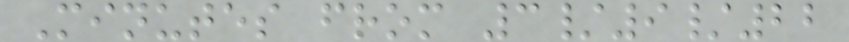Minutes from 3/9/22
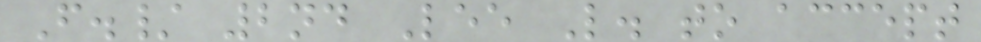F./ 2nd Lee L. to accept
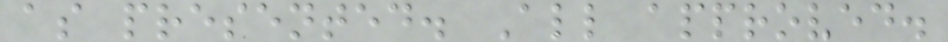as presented. All approved.
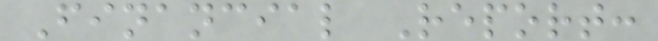Financial Report:
